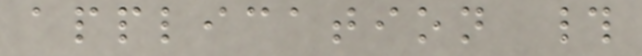application #
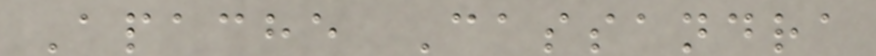Apache Cassandra
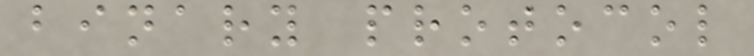binary protocol
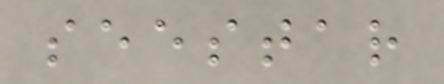seestar
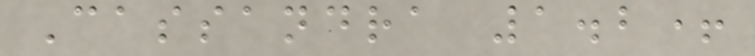Cassandra 1.2+
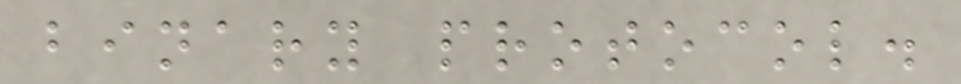binary protocol.
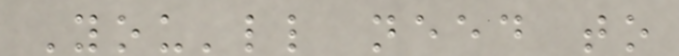You'll need to
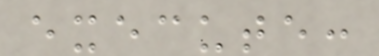execute:
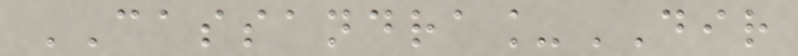CASSANDRA_DIR
